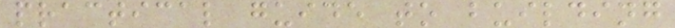practical guide to building
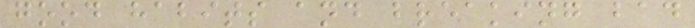good habits and breaking bad
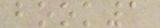book1
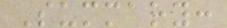Summary:
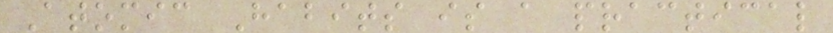Atomic Habits is a practical
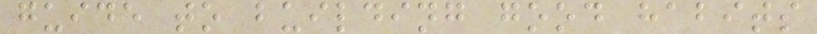guide to building good habits
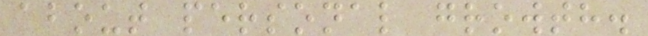about personal growth.
